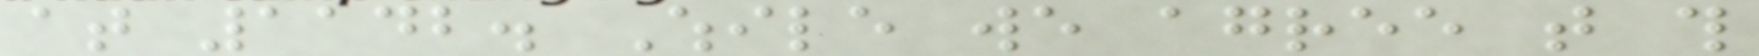at 1142. While we agree that this
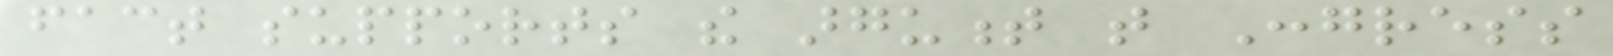fact supports the argument that Congress
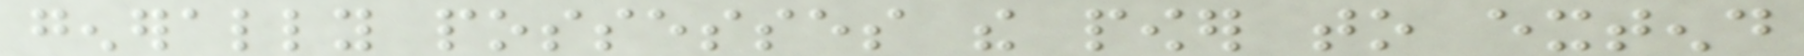generally possesses the power to extend
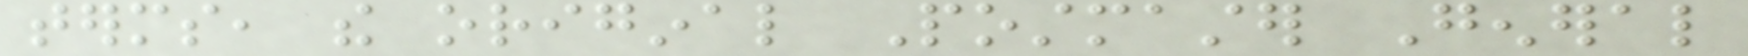terms, the original Postmaster General
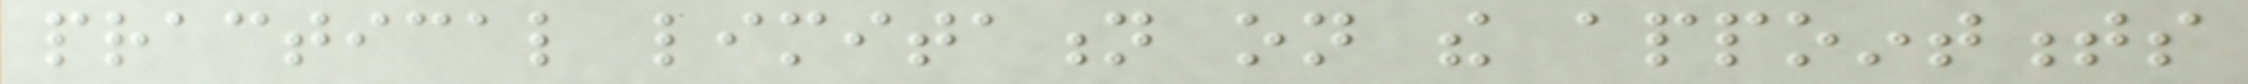practical limitation on the appointments
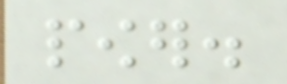power.
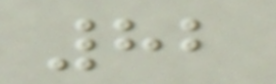82
